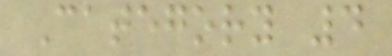Category 4
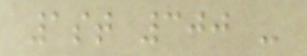1st 300 -
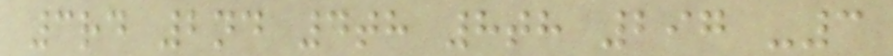3rd 2nd 4th 8th 297 -3
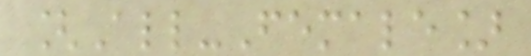[All-Female]
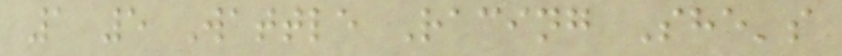1 5 Wattle Racing She's
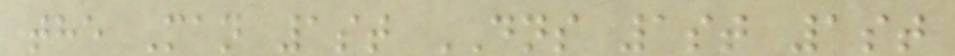the Man 1st DNS 1st 1st
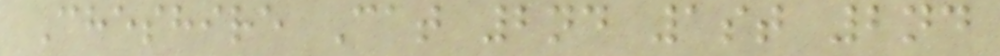Cheshire Cat 2nd 1st 2nd
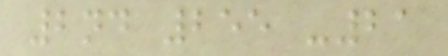2nd 255 -21
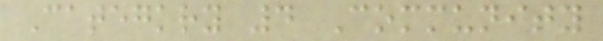Category 4 Community
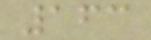163
